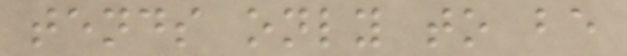tends only to be
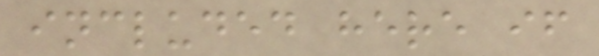included here if
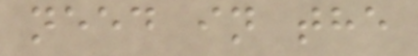need in the
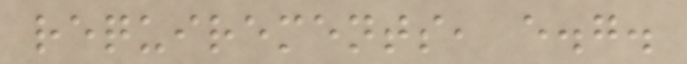requirements, e.g.
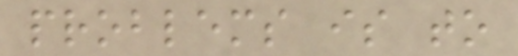problems is to
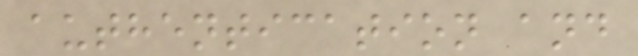authentication and
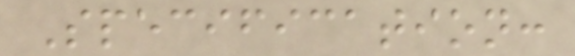Specification:
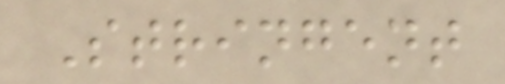Stringent
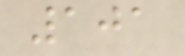101
